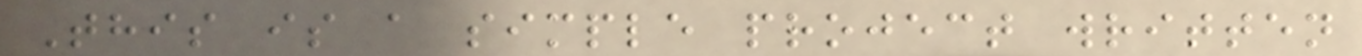This is a simple project written
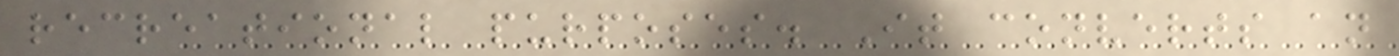recreational purposes. It converts an
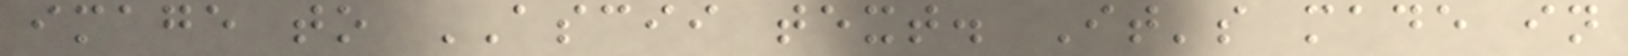image to ASCII text. It's made in
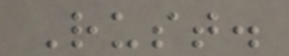Rust.
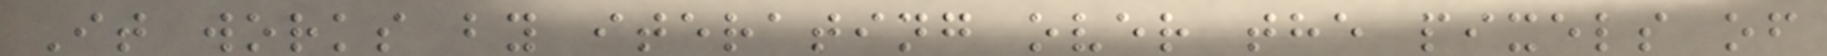It works by iterating over the pixels of
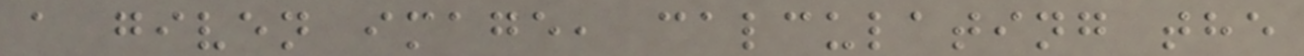a given image, calculating the
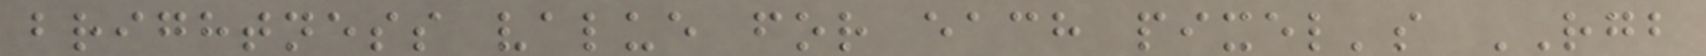brightness value for each pixel's RGB
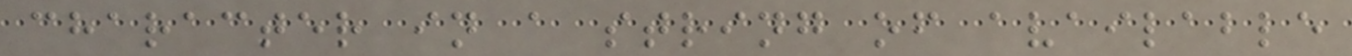character in a string of available
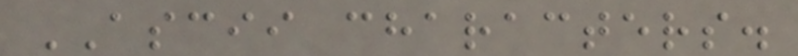ASCII characters.
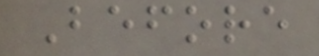Before
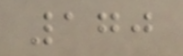170
